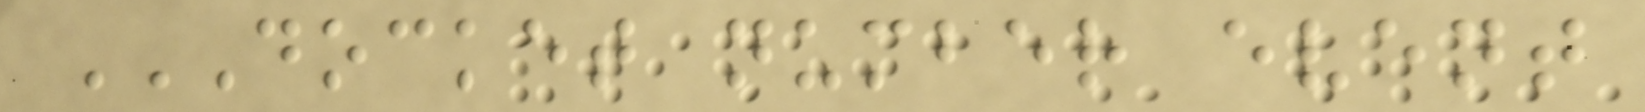DOCKET NUMBER EVENT
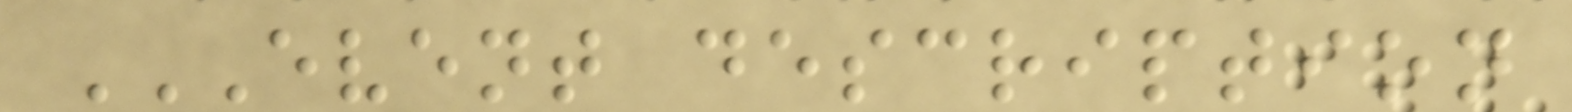EVENT DESCRIPTION
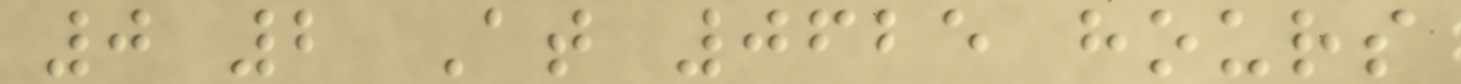0 2 At 0625 hours
